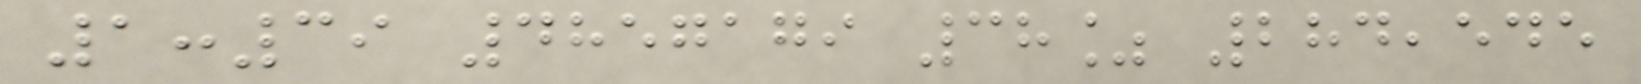1:39 4857179 38% 284,545
